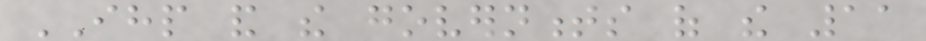IHP and the governments of the 11
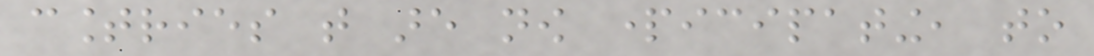countries that are now participating, to
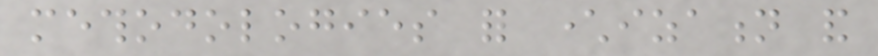methodologies for characterization and
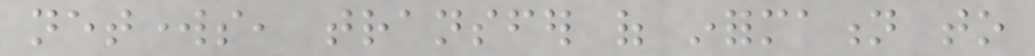networks, transfer of information to
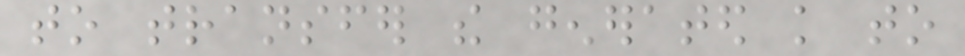to transfer the generated knowledge to
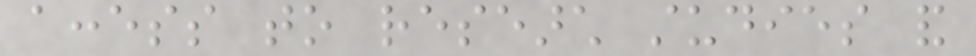access to research studies and
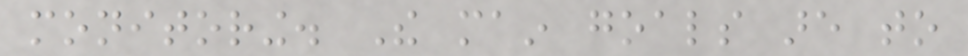monitoring. The main goals are to
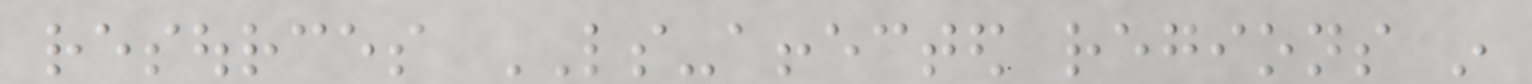resources LS-affected regions in
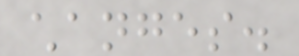changes.
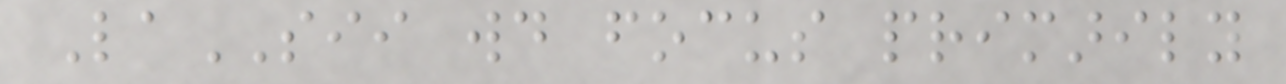LaSII would focus primarily
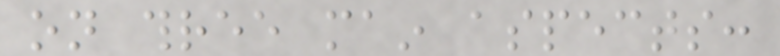on three main aspects:
